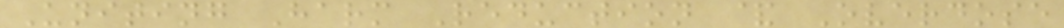Uniting Harm Reduction & Overdose
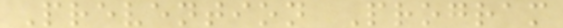Prevention Program
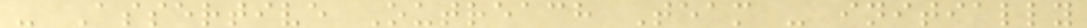- Assertive Outreach Team - initially
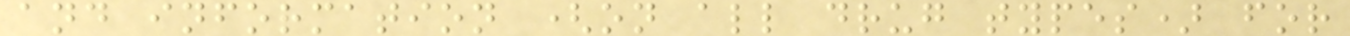and information (on all drug types) for
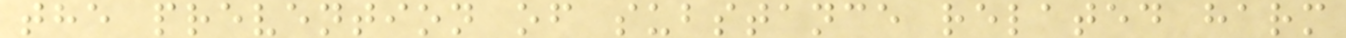the prevention of substance related harm
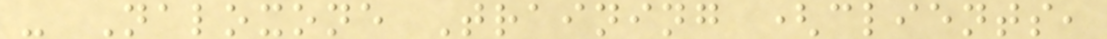- Naloxone Training (clients,
